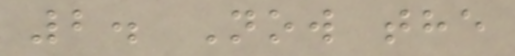2. Now the
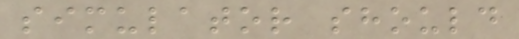simulator should
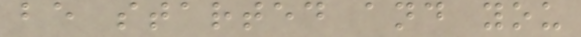be started and you
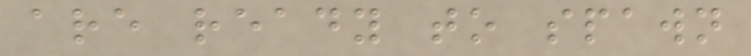are ready to spawn
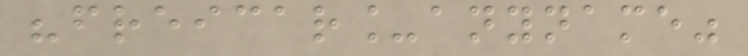"freicar_anyname"
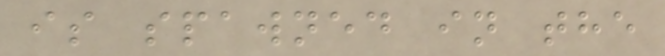is spawned in the
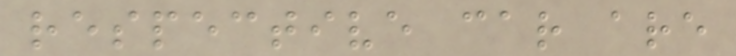respective car are
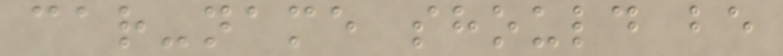car-name should be
